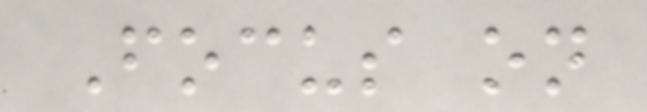Focus on
